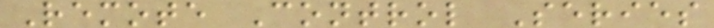Remote Control Series
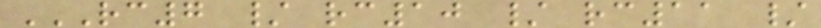RC7 / RC10 / RC11 /
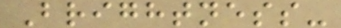Brightness-
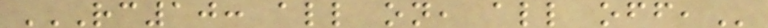RC10: ALL ON, ALL OFF,
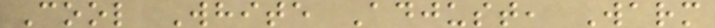Cool White Adjust, Warm
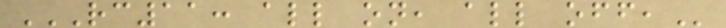RC11: ALL ON, ALL OFF,
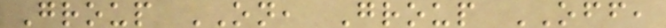Group ON, Group OFF,
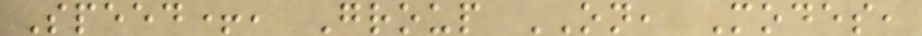Speed+, Group ON, Modes,
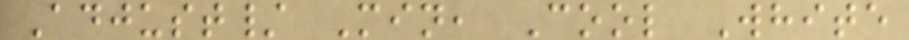Adjust/ Min, Cool White
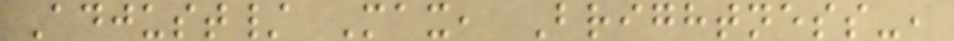Adjust/ Max, Brightness-,
